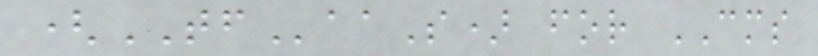(TFaaS) for CMS
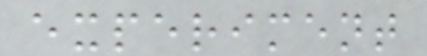experiment
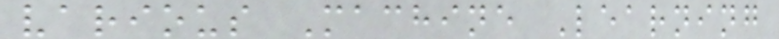various Machine Learning
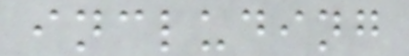including
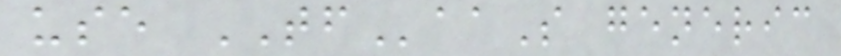use TFaaS generic
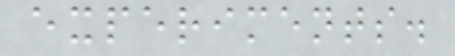experiments.
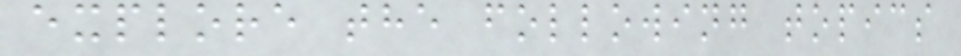explore the following topics
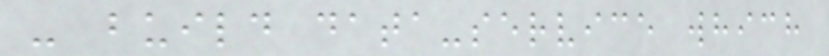- build data-service which
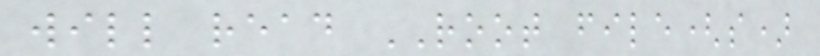will read ROOT file(s)
